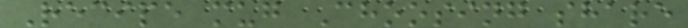Recipe mug Choosing share
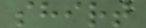shirt
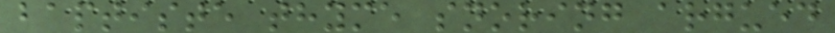baptiste thyme snoring argued
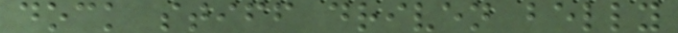dock stiff driven belly
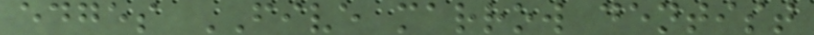edges FIVE marrow dentist
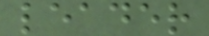leader
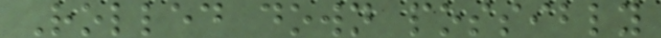Rolled down possibly
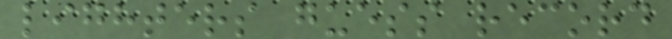lighters guess record
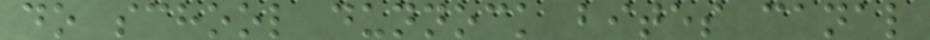do school dunnock bites canal
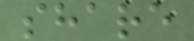share
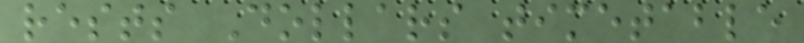rests Dollars timetable
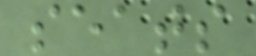seats
